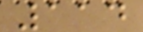114
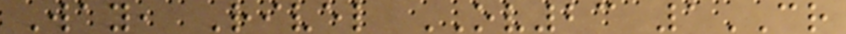Way, Rivel OV23 1CR
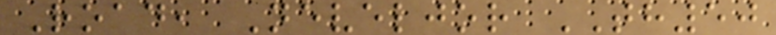Road, Neveljor TH50
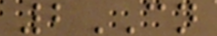2CN
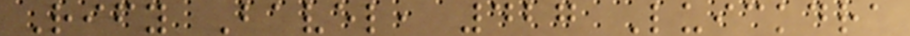Rify Bavel, 427 Luickdra
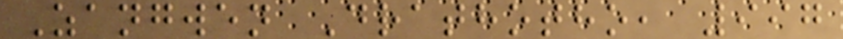Zangwen Drathotho, 997
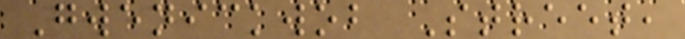Gwenickwob Street,
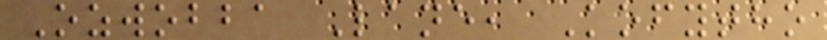Ozwobba Lane, Kofytho
